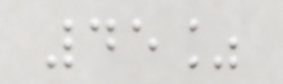45%
